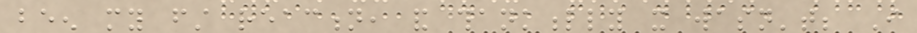been my first reaction, and thankfully it wasn't; I
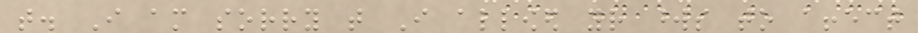that. I am sorry that I allowed your words to affect
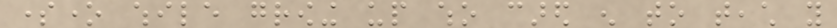someone while growing up who cared enough to teach you
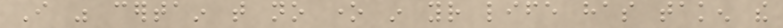I was certain that no one in your life has taken the
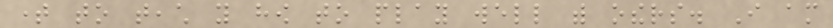time to teach you how to play well with others. I am
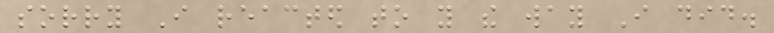sorry I reacted to you the way I did.
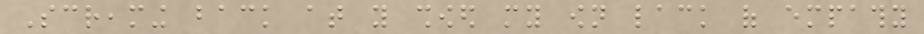Screaming back at you showed my own lack of empathy
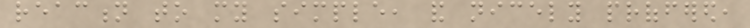reaction to my simple, and nicely proffered,
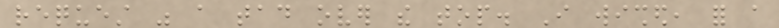request was a tad over the top. I wished, for a
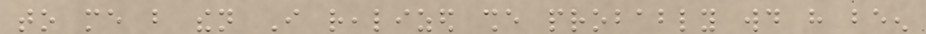to me but then I realized she probably would have been
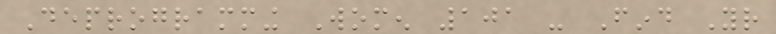Deprogramming Women 101 - Find Your
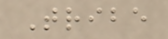Tribe
